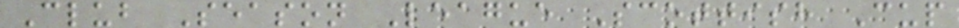Club Season League Scottish Cup
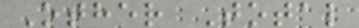Other Total
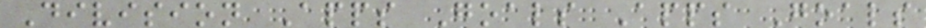Division Apps Goals Apps Goals
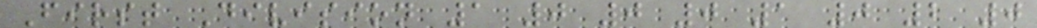First Division 1 0 0 0 1 0 2 0
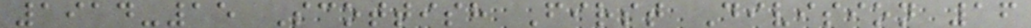1914-15 Scottish First Division 16
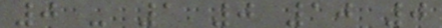0 - 1 0 10 0
